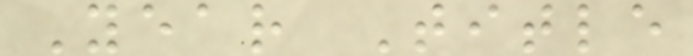Year Title
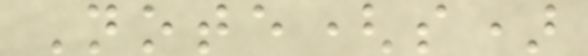Note(s)
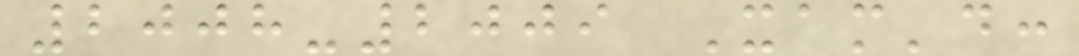2008-2009 Xam'd:
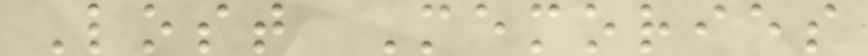Lost Memories
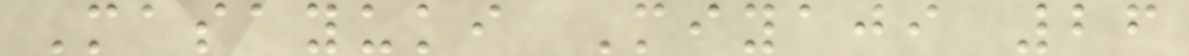Masayuki Miyaji 26
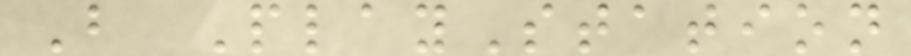B PlayStation
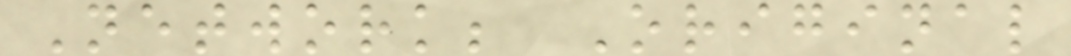Network; Original
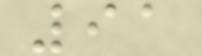91
